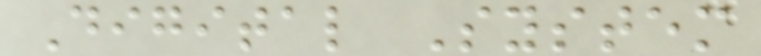Digital System
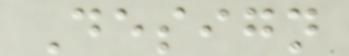Design
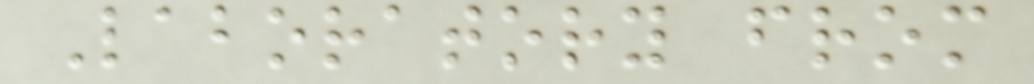Laboratory from
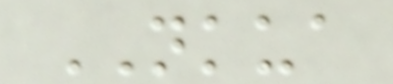NKUA
